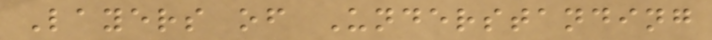Layers of Understanding
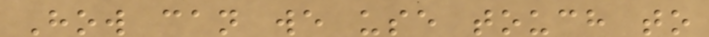How can we use touch to
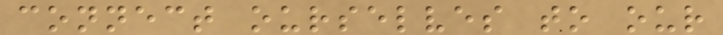connect ourselves to our
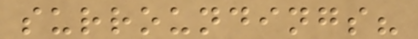surroundings?
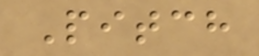Pitch
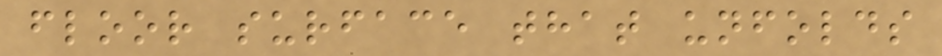floor surface that unfolds
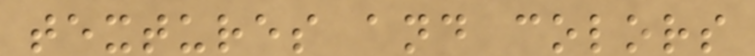textures and colors
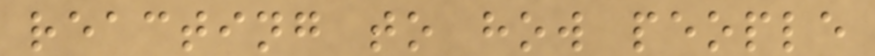reacting to how people
